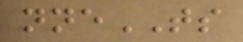nneTS
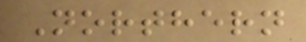Northern
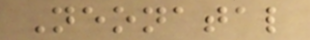Neonatal
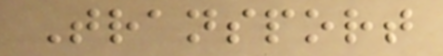Transport
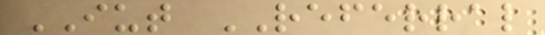IUT REFERRAL
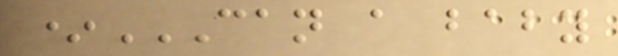*CAN A BABY
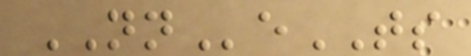NNeTS
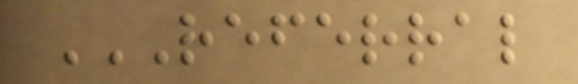REFERRAL
